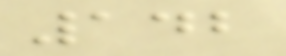142
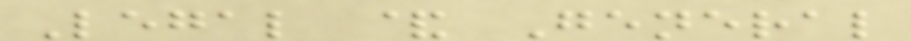Legal & General
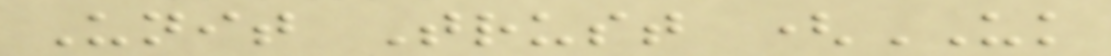Unit Trust (UK
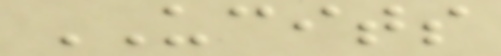UCITS
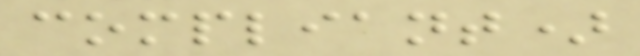compliant)
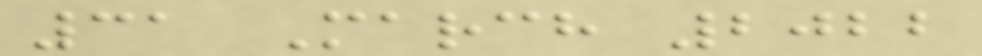31 March 2022
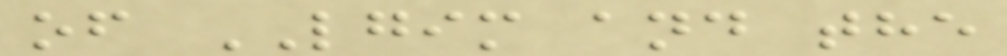of LGIM and the
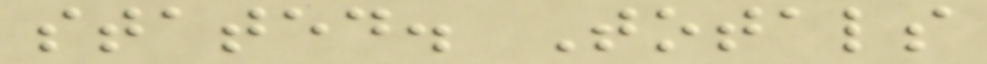stated. Totals
